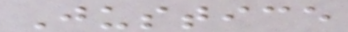Justice
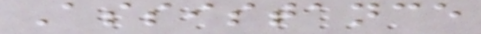Assistance
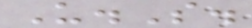U.S.
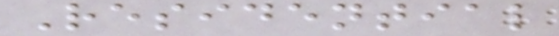Residential
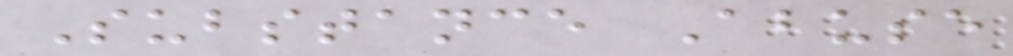Substance Abuse
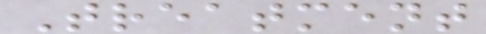Treatment
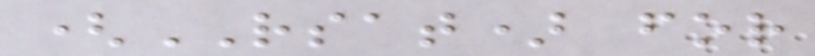(RSAT) for
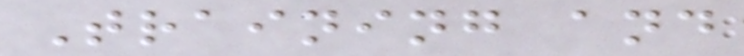Training and
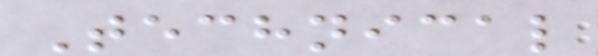Technical
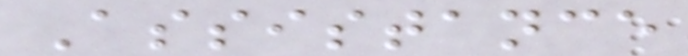Assistance
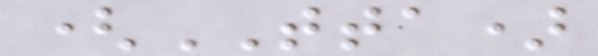(TTA)
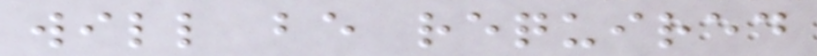will be required
